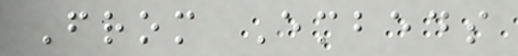From Embeds
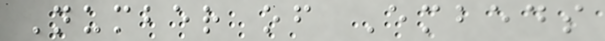Number of Embeds
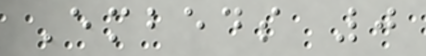Embeds 0
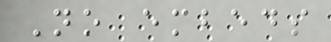No embeds
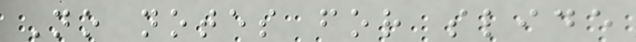No notes for slide
